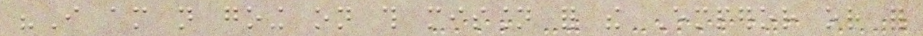"I am not going on this mission for the Emperor or for
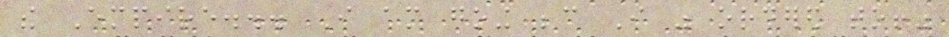the Empire... I am going because I was ordered to!"
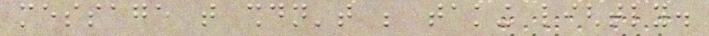message that shouldn't be taking lightly.
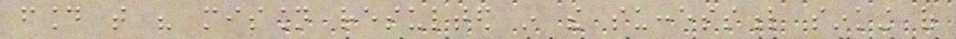found that his mission resulted in the successful sinking of
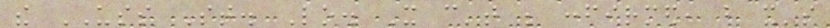the USS St. Lo. It can't be confirmed, but it's
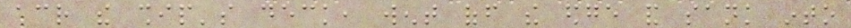across the ship's deck, went off the edge and sank into
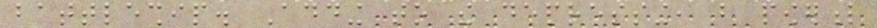battleship. Adding to the depressing, but powerful
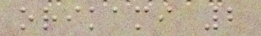orikami 2
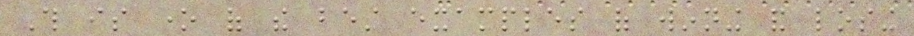This is one of the best examples of winning and losing
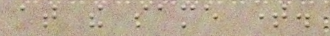at the same time.
